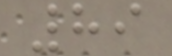89
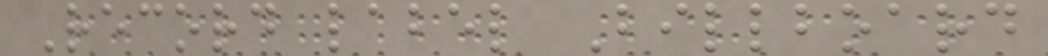Record label Billboard
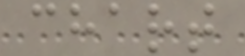chart
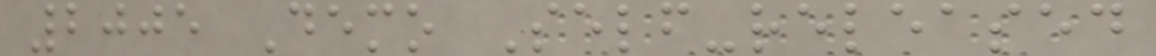2005 Demo Self-released
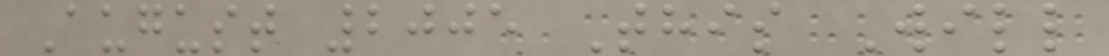August 2005 This Will
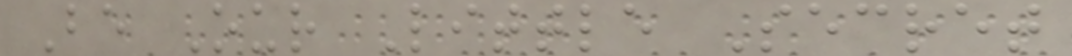Be Our Little Secret
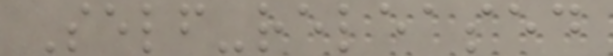Self-released
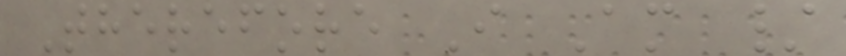Therefore I Am /
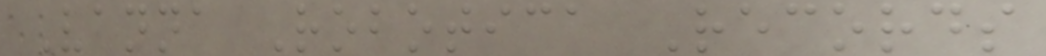Vanna Robotica Records
